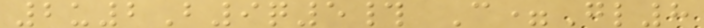2u2B9q5# C=Gl8
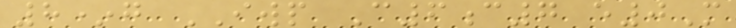8*g IWP C6c7 e0M
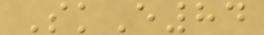SkE84
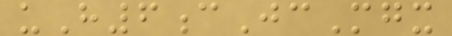uH6cJcMgx
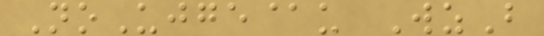NoUjge@u WzB
